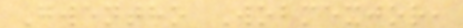Gwentho Wobmexjor,
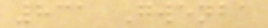831 Gwenba
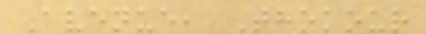Avenue, Thokour
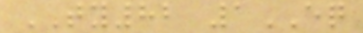TY82 1EQ
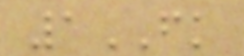1FK
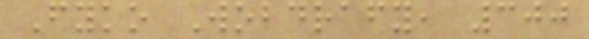Fyko Wobdrafy, 300
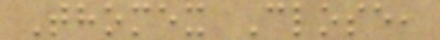Thomex Close,
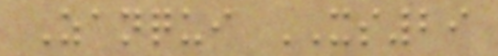Zanqui XS29
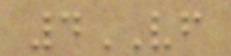4VF
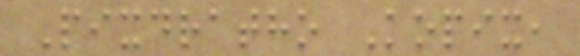Pixdratho Kopix,
